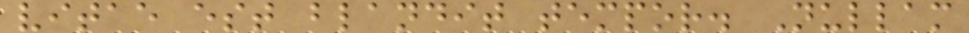vitae est blandit tempor. Nullam
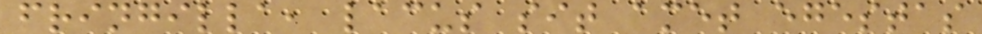fringilla, lacus sit amet egestas
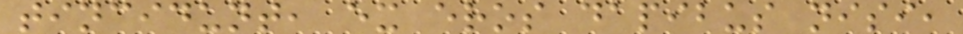tincidunt, ex eros dapibus nisi,
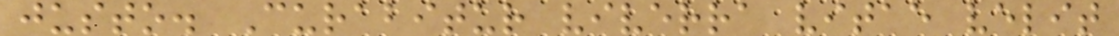justo. Curabitur viverra vitae velit
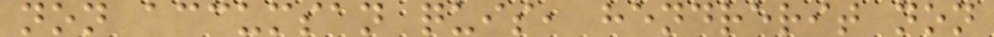non accumsan quis, hendrerit non
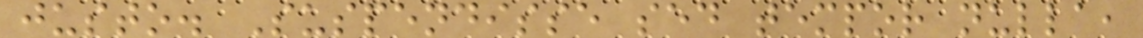justo. Suspendisse sed tempor nulla,
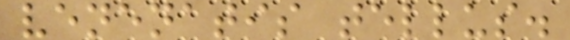venenatis tellus.
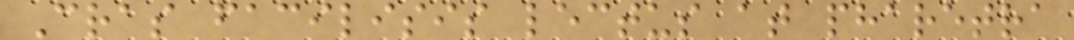Cras facilisis lectus at pharetra
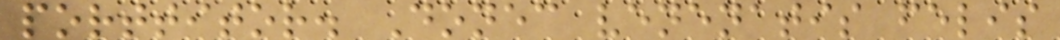porttitor. Donec venenatis felis
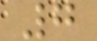7
